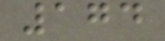174
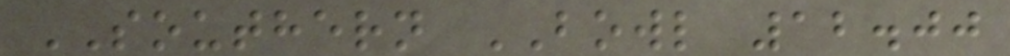SOUTHERN BOWL 12.00
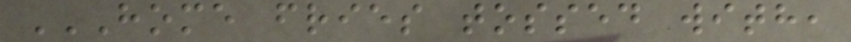HOME FRIES TOSSED WITH,
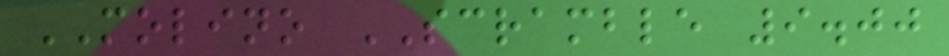MOLINO SCRAMBLE 9.00
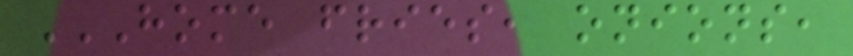HOME FRIES, ONIONS,
